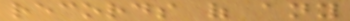records of any
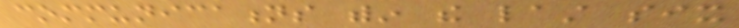communications within the last six
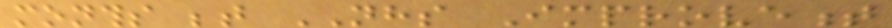months between NHS Improvement
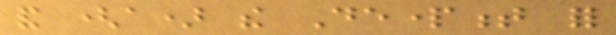and (a) the Department for
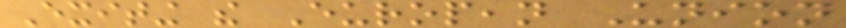Exiting the European Union
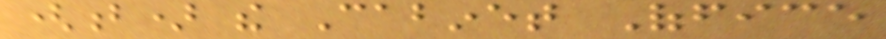(b) the Cabinet Office
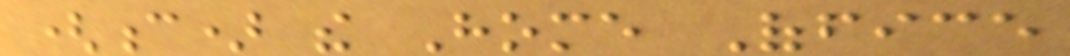(c) the Home Office
